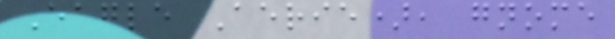Eagle Aerie), gnome
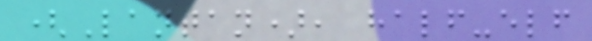(Lantan), half-elf
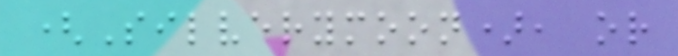(Silverymoon), or
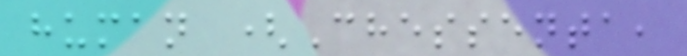human (Chessenta,
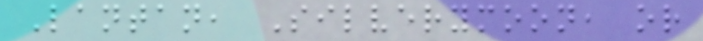Lantan, Silverymoon, or
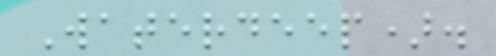Waterdeep).
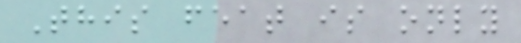This feat is only
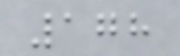178
